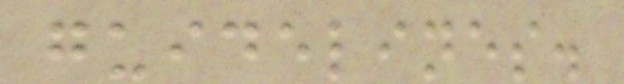guidelines.
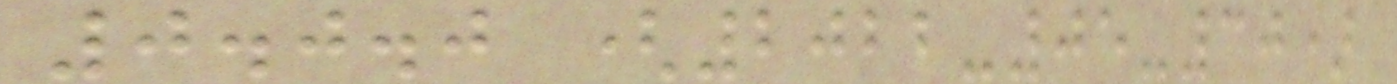0.0.0 (2022-05-30)
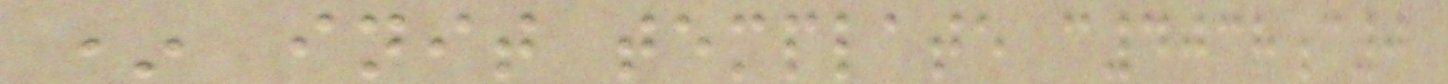* init template c4038c0
